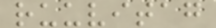ruuvitag
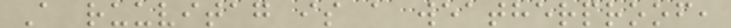A ruuvitag is a weatherproof,
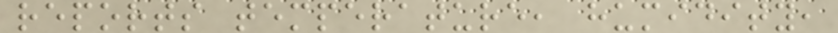reports temperature, humidity,
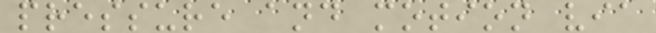pressure and motion via
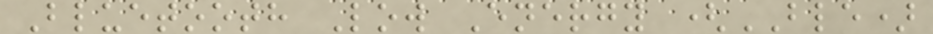Bluetooth Low Energy (BLE)
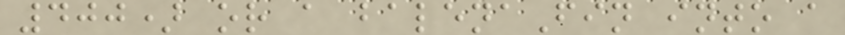400) or a balenaFin into a
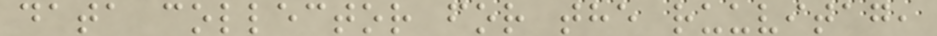data collector for the ruuvitag,
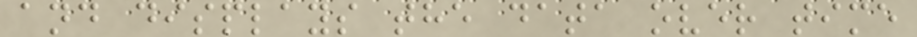and displays the data over time
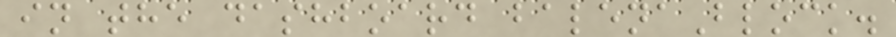in the dashboard balenaBlock.
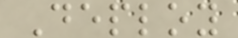Deploy
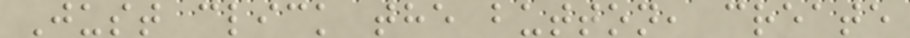Just click the button, create
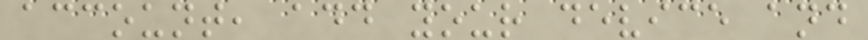account, add your device and
